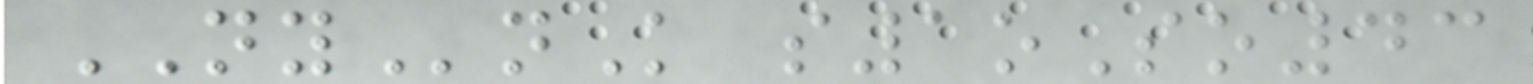NYnK s1oSo43
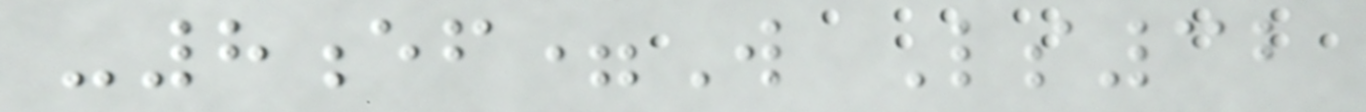-8ef=W Ls32
